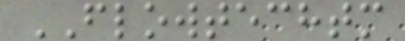FLOWTECHTM
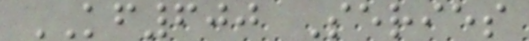KF600 Series
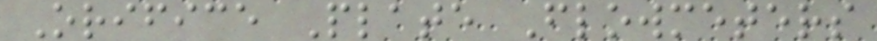Orifice Plate Flowmeters
